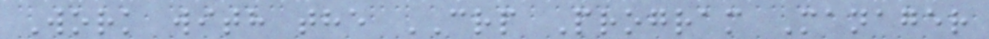Work with the CRP Program Manager
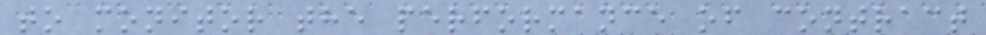to monitor the performance of contract
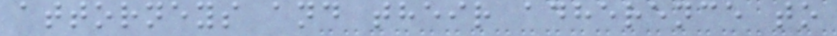attorneys and their adherence to
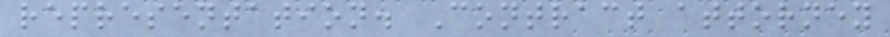representation. Contract attorney
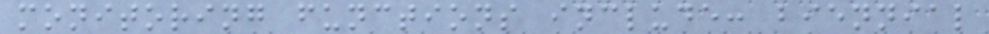monitoring functions include: biennial
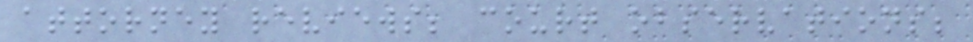attorney reviews; court observations;
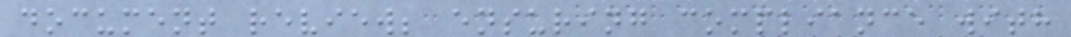document review; ensuring compliance with
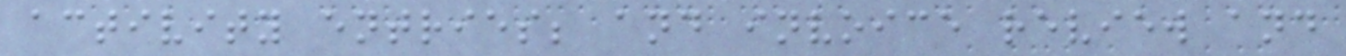activity entries; and invoice review and
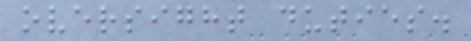oversight duties.
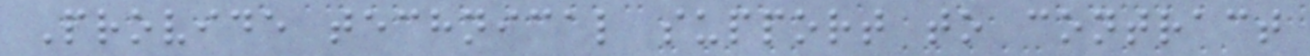Provide technical support to contract
